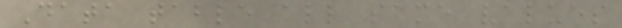Data table all same values
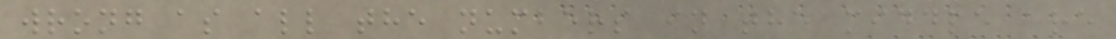wrong as all the numbers in the middle are
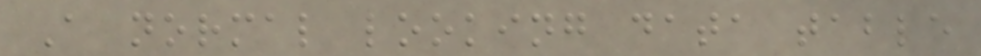A normal looking data table
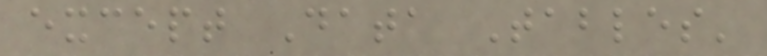except Data Tables'
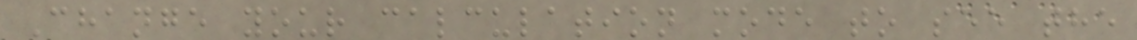Change your calculation mode to see the
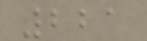221
